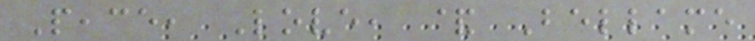Peace, Love, & Bellame
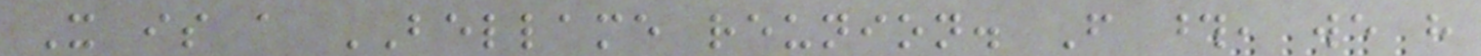It is a BELLAME reunion. From those, we have
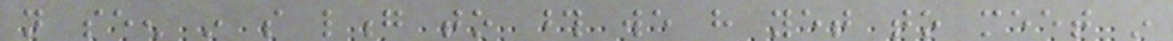not seen in so long to those we have yet to meet in
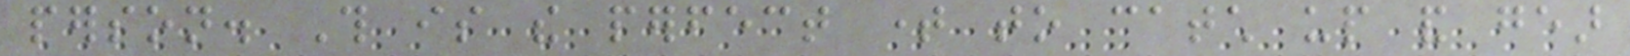person. This is the perfect time to catch up and gear
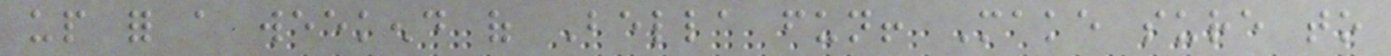up for a weekend of Bella fun! Make sure to
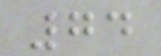74
